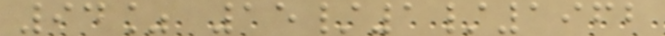94% 15/1/1962
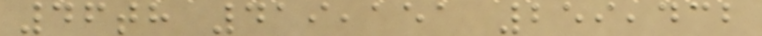46th 419,151 259,432
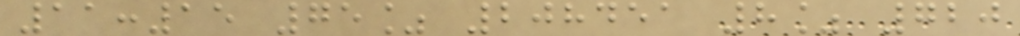11:15 75% 208451 8% 720
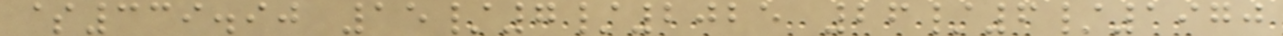$339.90 15/7/2025 26/6/1970
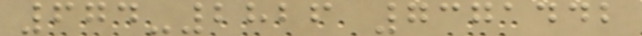674-2826 7371442
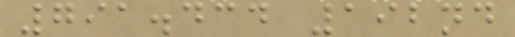791.434 192nd
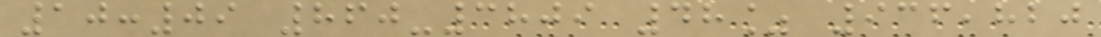10:09 860-3809 48% 936,820
